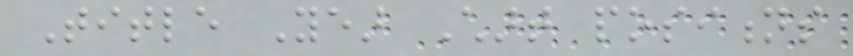Title Year Chart positions
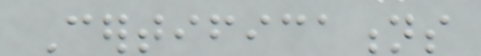Certifications
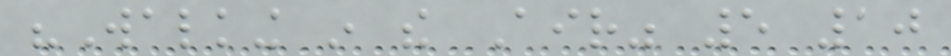"Walking in the Air" 5 10
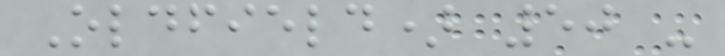Oldfield) 50 -
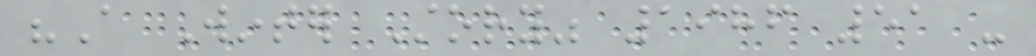"A Winter Story" 1986 51 -
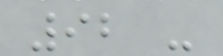92 -
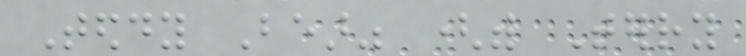Teddy Bear" (with Terry
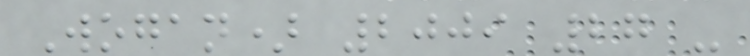Wogan) 2009 27 -
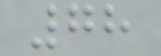78
